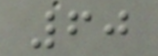60
